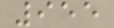955
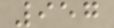957
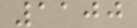1100
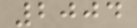2004
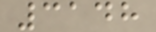3148
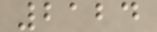2124
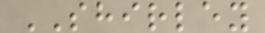SHIRLEY
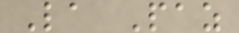La Paz
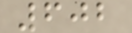602
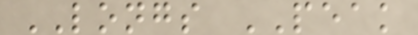LONGS PEAK
